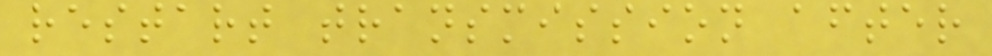restart transmission after
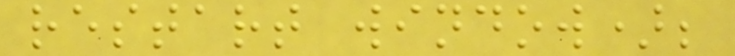restart window);
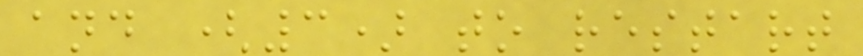and (3) to restart
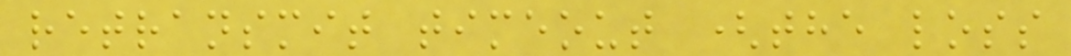retransmit timeout (the loss
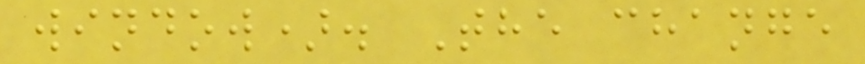window). The change
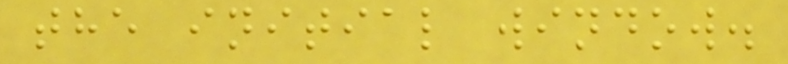the initial window.
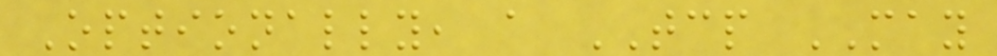Optionally, a TCP MAY
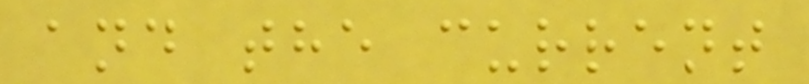and the current
